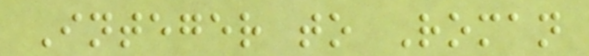Integer to Roman
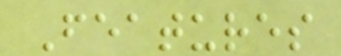Features
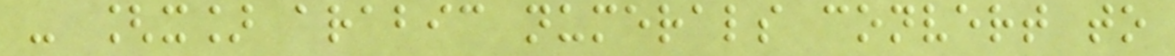- [x] arabic numerals convert to
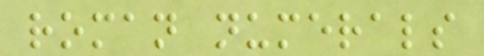roman numerals
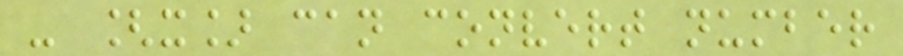- [x] can convert number
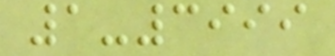1-3999
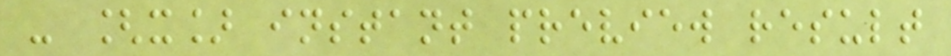- [x] instant preview result
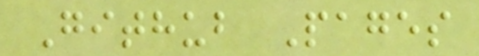Github Pages
